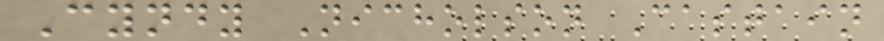Cyndy Nicholson Castain
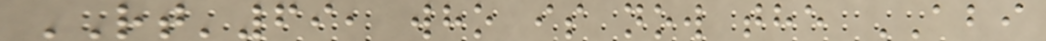RT'69, who is now the ABI
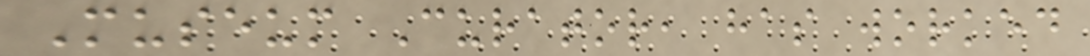Museum Curator, has worked
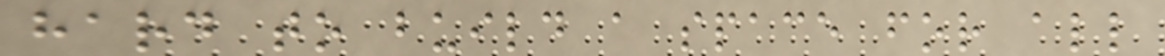hard to build a space for all
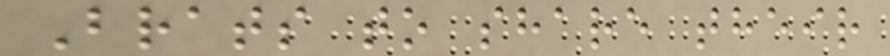Brats to share their
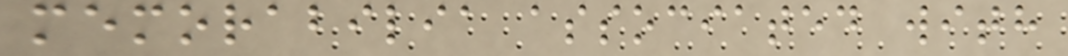memorabilia associated with
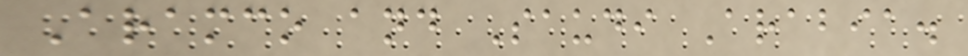Aramco and Saudi Arabia.
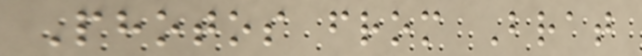Photos from Brat
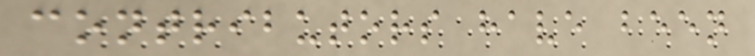contributors have been
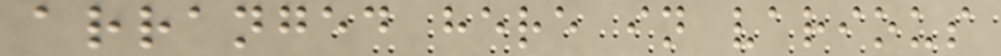arranged here in various
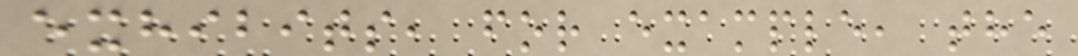exhibits, for example, the
